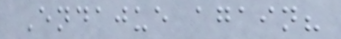Endajue again?
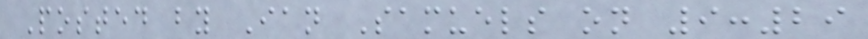Posted by Ian Samuels on 9:29
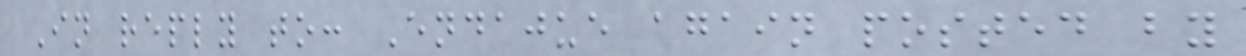In reply to: Endajue again posted by
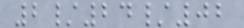2/24/02
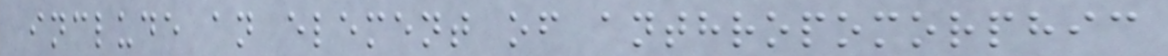include an element of anthropomorphic
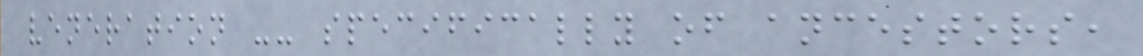veneration -- specifically of ancestors,
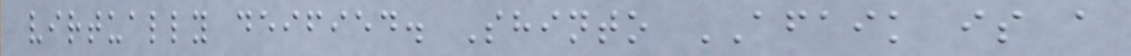virtually deified. Shinto AFAIK is a
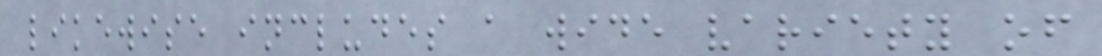likewise includes a wide variety of
